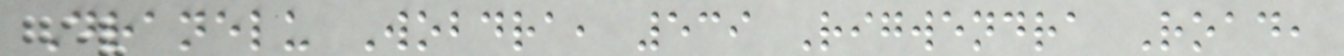Dranelu Wobdra, 539 Rigwendra Road,
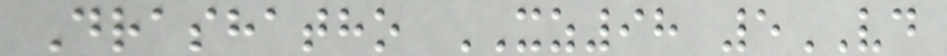Drashatho XZ98 5VD
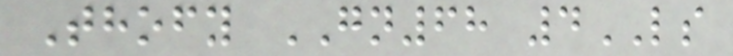Thofy GN68 4LS
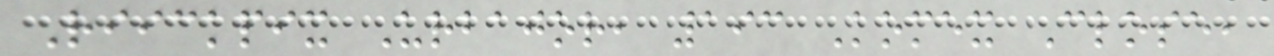Riickpix Urbajor, 193 Komex Close,
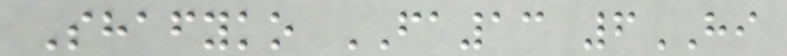Shafyko FA13 6HI
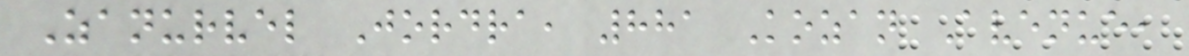Zanurvel Jordra, 881 Kozan Avenue,
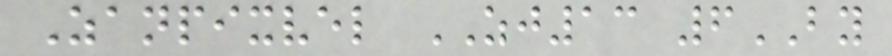Zanpixvel ZJ13 6BY
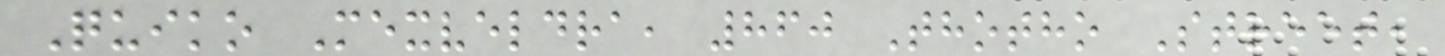Quiko Mexveldra, 860 Thotho Street,
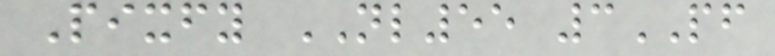Pixfy NL55 3PF
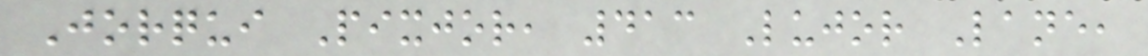Jorqui Pixjor, 413 Lujor Lane,
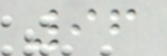96
